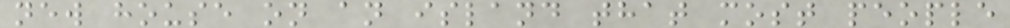new house on an island that most people
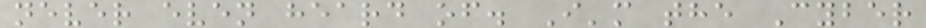never even heard of. I'm the Cyber
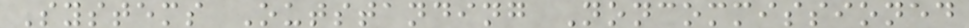Systems Outstanding Noncommissioned
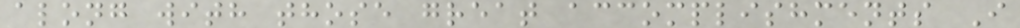along with those great accomplishments I
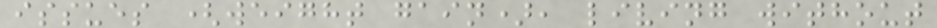issues (weight gain), living without
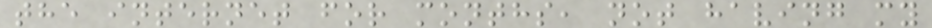the internet for months, not having my
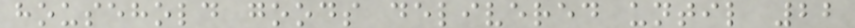household goods delivered until 22
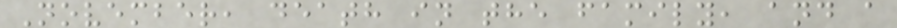November, death in the family, and a
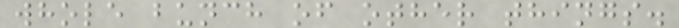whole bunch of other things.
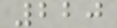220
